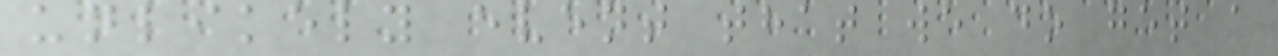unlikely event that we do get a
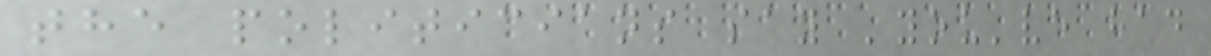the politicians say 'you've had
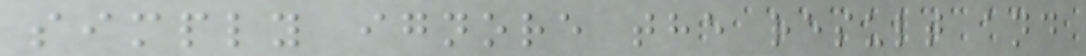simply ignore the result and
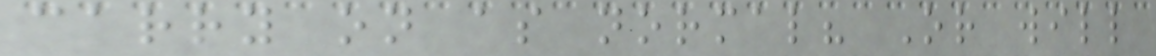carry on as normal? Or will
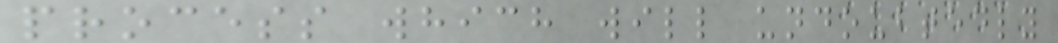process which will undoubtedly
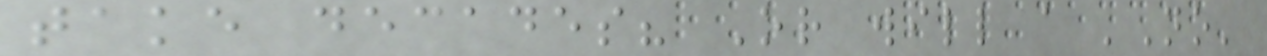take decades? Or will a 'No'
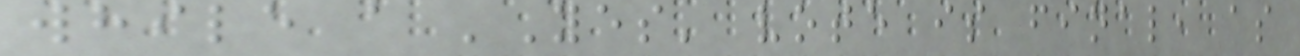while a 'Yes' vote is final, as
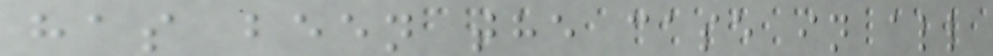has been the case in all
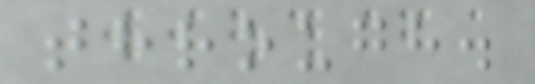through.
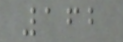162
